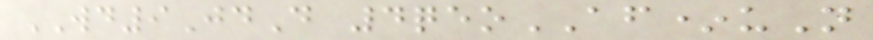WD9JdD 4qeoAF*uN
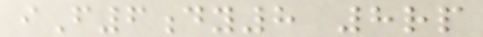iF6dy8 8rp
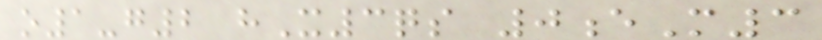o1-g2 hX3qs 0eM3
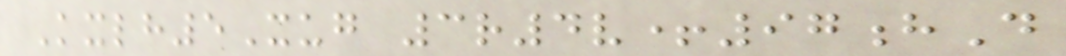Kxlh5Xug 3r4v+97hD
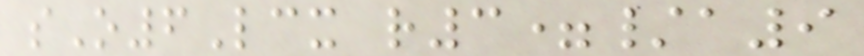sO6Lcx r3=/a9
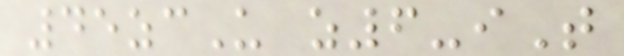45zcU z6-iT
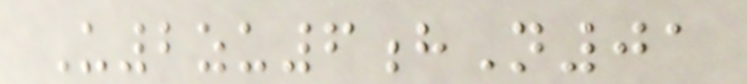U2zu6hN01
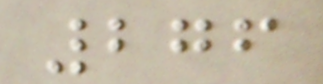276
